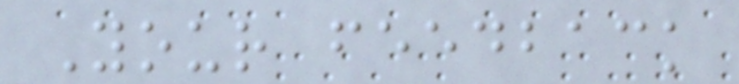Your feedback
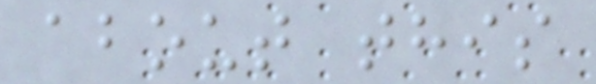about this
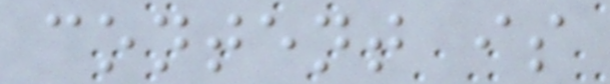content is
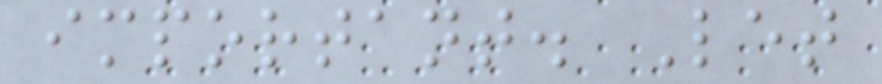important. Let
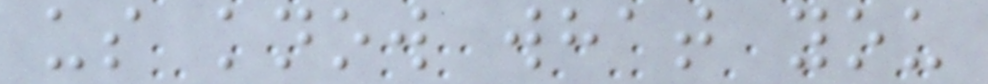us know what you
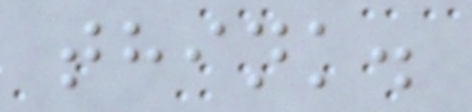think.
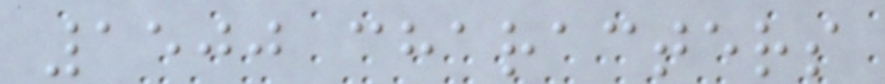1500 characters
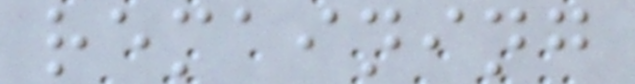remaining
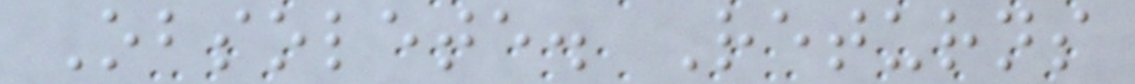Obsolete. Returns
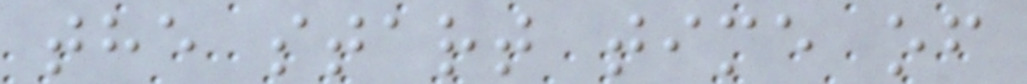the start time of
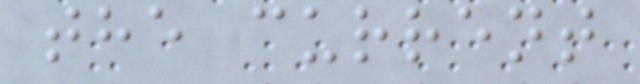the current
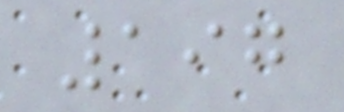197
